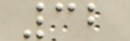32
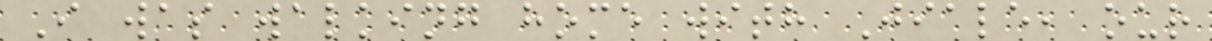I was walking home with Jiale, our
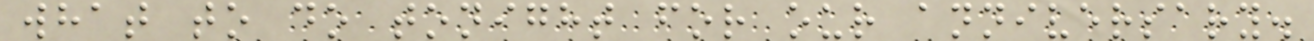what to do tonight for our anniversary.
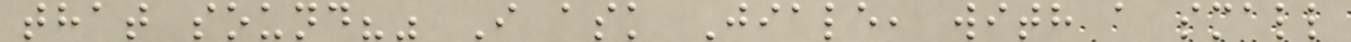that sound?" I ask Jiale, with a small
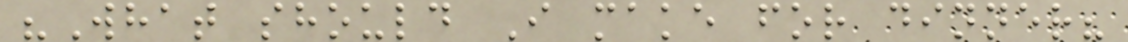"What should I make for dinner?
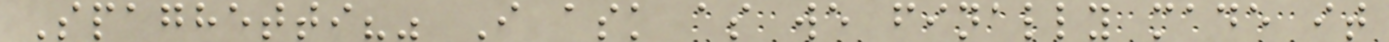Spaghetti?" I ask as we finally made it
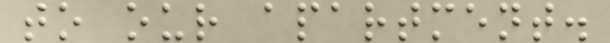to our apartment.
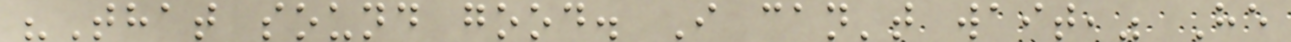"That sound good. I can't wait," He
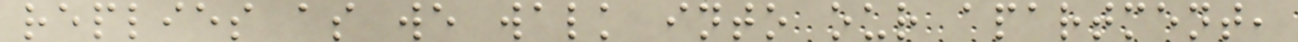replies as we walk into our apartment,
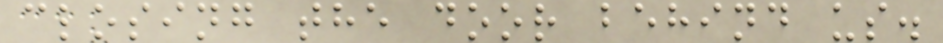closing the door behind us.
